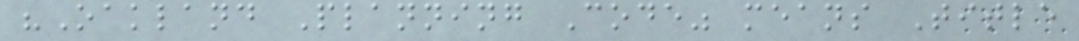"Oakland Planning Code" means Title
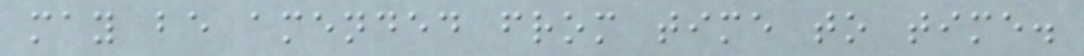may be amended from time to time.
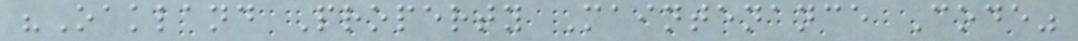"Oakland Property Maintenance Code"
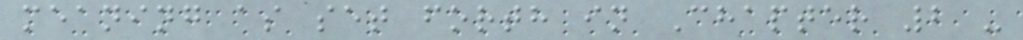meaning as set forth in Chapter 2 -
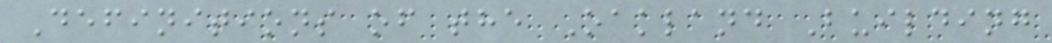Definitions of the Oakland Building
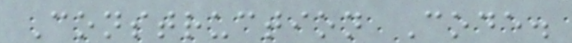Construction Code.
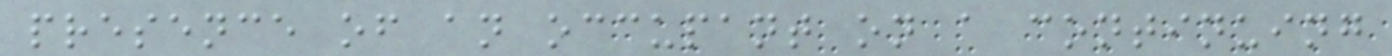presence of an occupant on a continuing
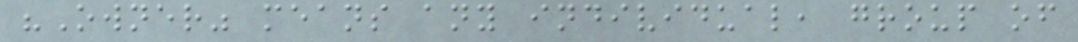"Owner" means any individual, group of
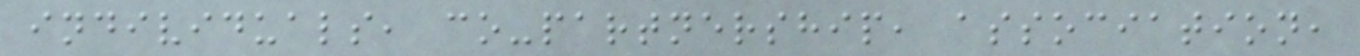individuals, co-partnership, association,
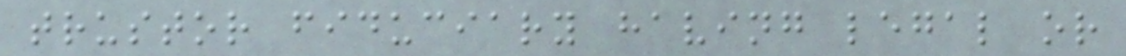trustor fiduciary having legal or
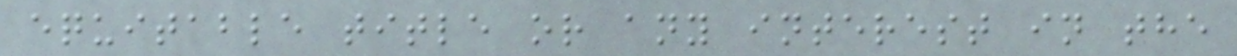equitable title or any interest in the
